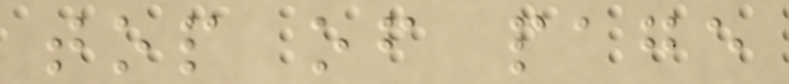top of page
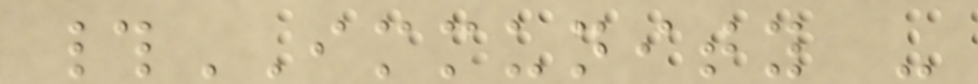#IMMUNITY -
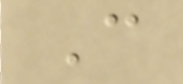C
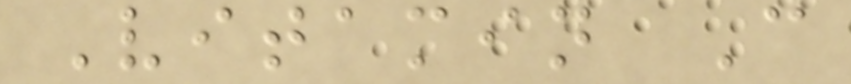Vitamin C
